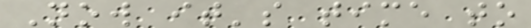Now it's time to
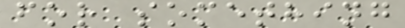for something
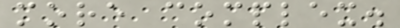more complex.
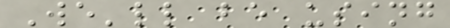We'll be using
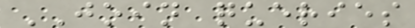JOIN queries
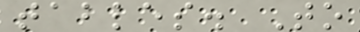tables. To
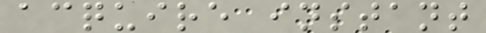acquire instant
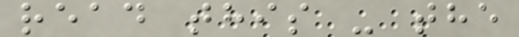read this - the
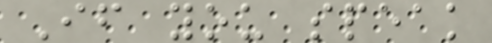If you speak
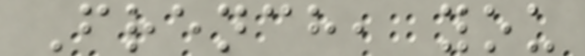French, you
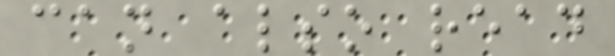can also read
